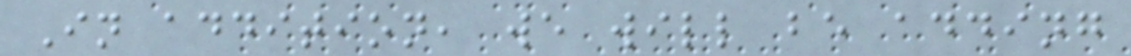In addition, we will be adding
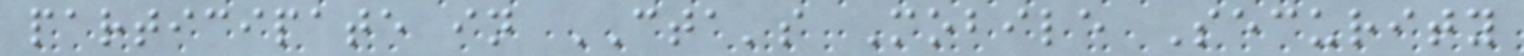participate in CTA's Mobile Security
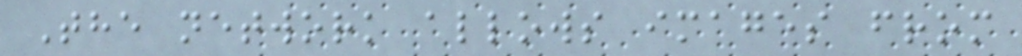The network allows images from
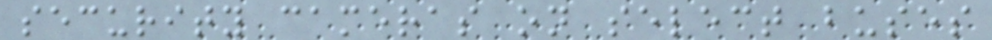security cameras on select buses
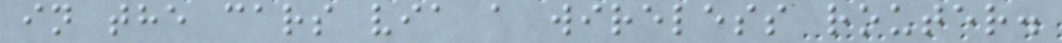in the cars via a wireless router.
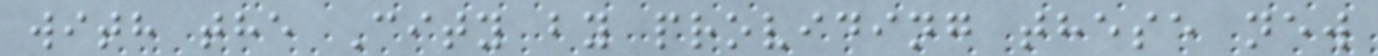with the City by providing these new
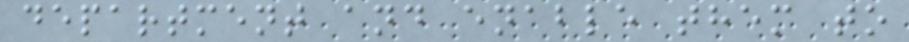department and enable them to
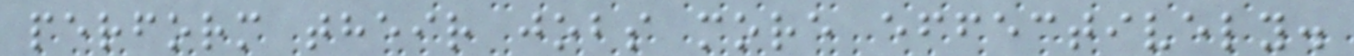perform their jobs more effectively.
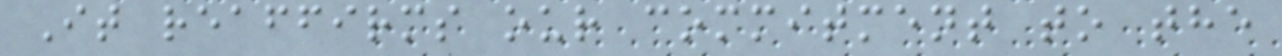It reaffirms our commitment to the
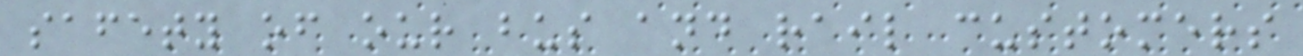safety of our bus and rail customers
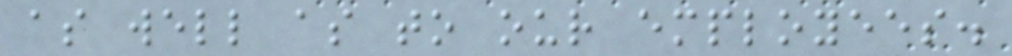as well as to our employees.
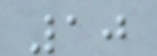10
